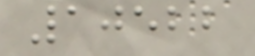10522
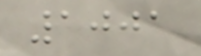1001
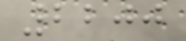2200
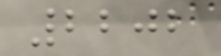2202
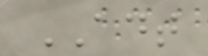ADT
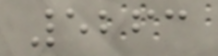5263
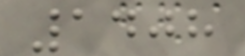1408
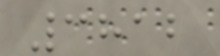3812
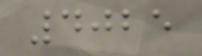4025
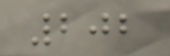202
